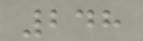248
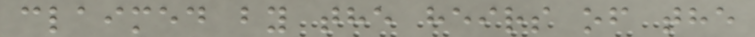claimed by the heirs of the
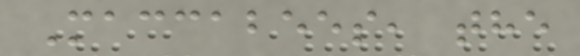Maccabees, the
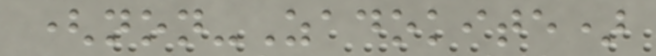(non-Zadokite)
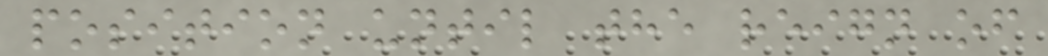position until the reign of
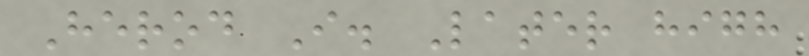Herod I. Later high
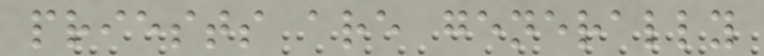priests are generally
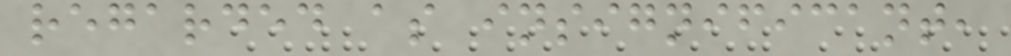regarded as insignificant,
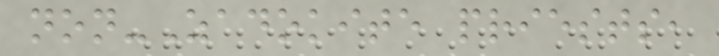non-Zadokite priests,
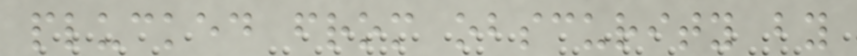plucked from obscurity by
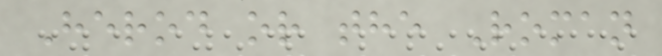Herod or the Roman
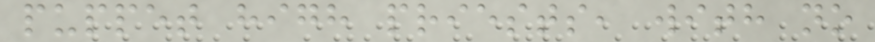puppet high priests, with no
